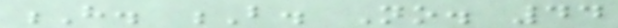H. B. No. 44
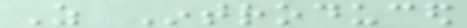As Introduced
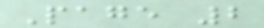Page 2
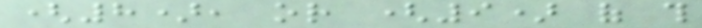(8), or (9) of this
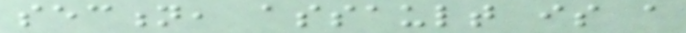section, assault is a
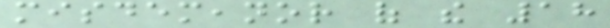misdemeanor of the 18
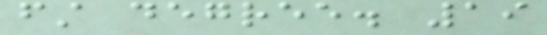first degree. 19
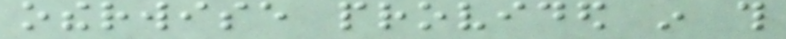otherwise provided in this
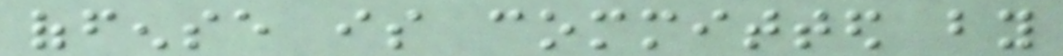offense is committed by
